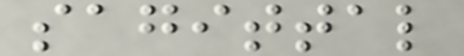sagittal
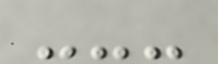---
